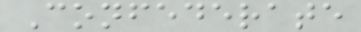Confederate
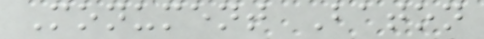Monument Baton
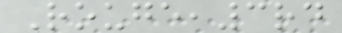Rouge,3rd
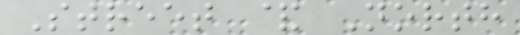Street & North
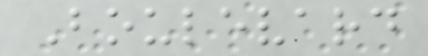Boulevard
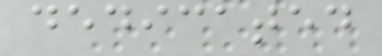dedicated
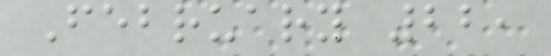February 22,
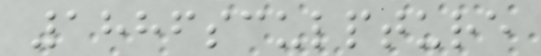1886sculpture
